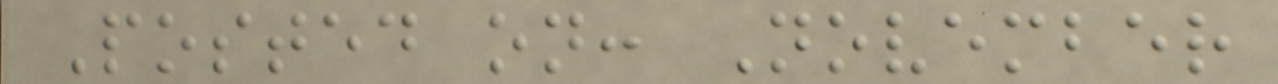Posted on: November
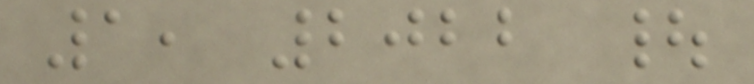1, 2022 |
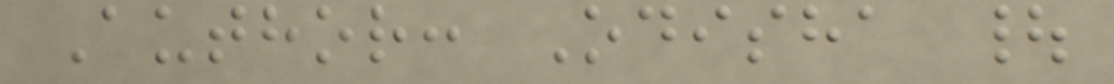Author: Odisha |
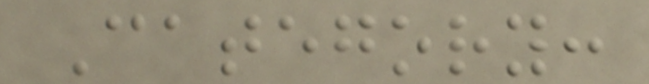Category:
